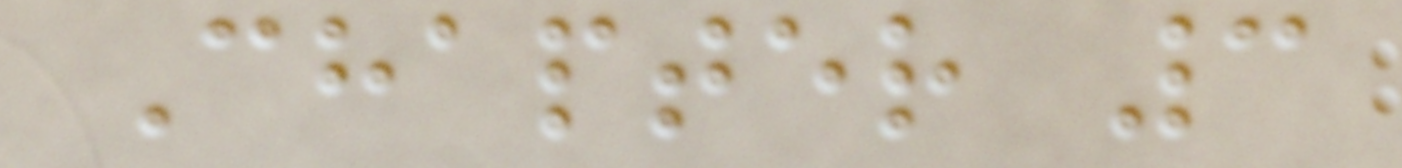Chapter 3
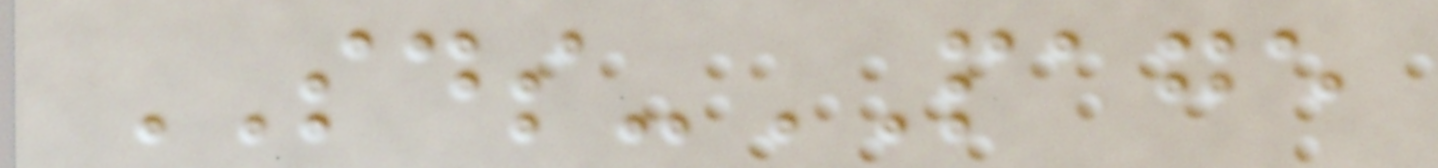SDS-PAGE
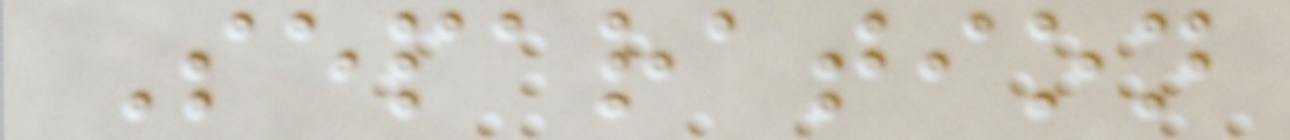Separation
